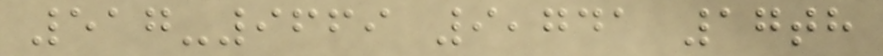517-9669 9,741 17th
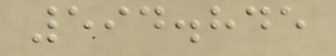594.845
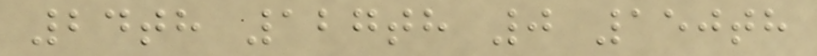24th 127th 0 150th
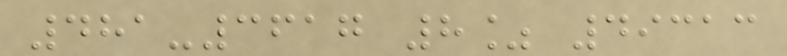481-3617 8% 49313
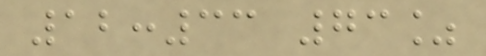12:33 73%
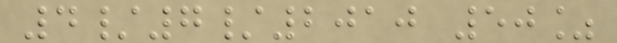4/7/2010 50%
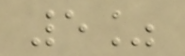5%
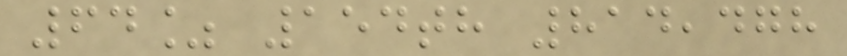64% 154th 814,478
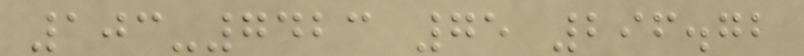103-7423 75 296.72
